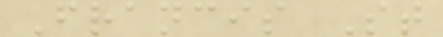Francis St
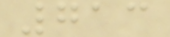713
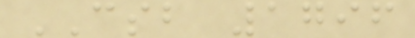CSB 1796
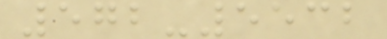572-5532
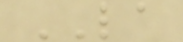LA
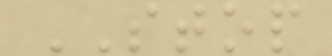STOP
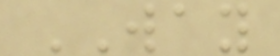WAY
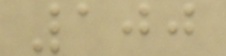100
